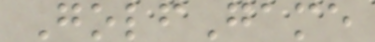GolfGame
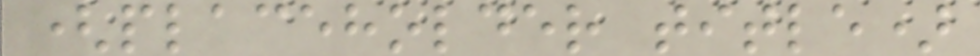(placeholder title)
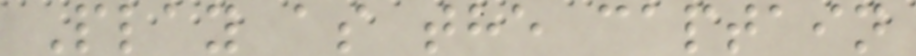Play as the captain
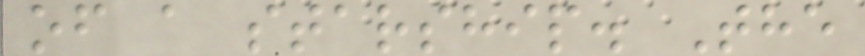of a starship. The
